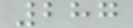287
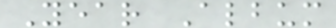Year Album
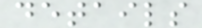details
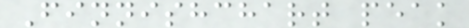Finnishchart peak
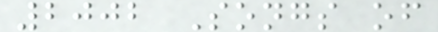2002 Songs of
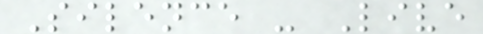Silence - Live
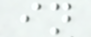in
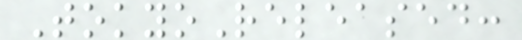TokyoReleased:
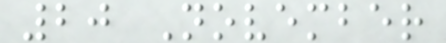20 November
